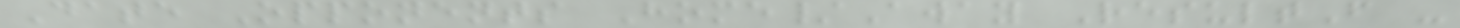Date Opponents Home/Away ResultF -
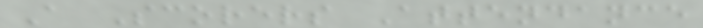A Scorers Attendance
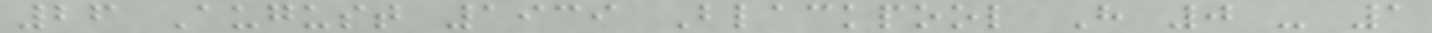26 August 1939 Blackpool H 0 - 1
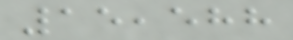15,588
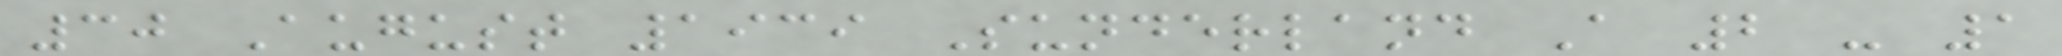30 August 1939 Sunderland A 2 - 1
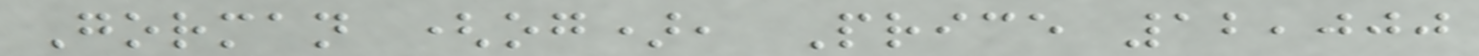Gorman (og), Price 12,000
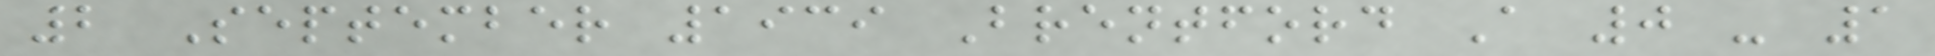2 September 1939 Brentford A 0 - 1
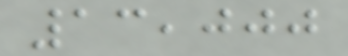13,000
